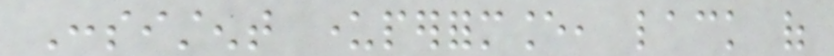Consistent underperformance, lack of
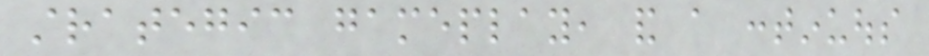strategic gameplay, and a continuous
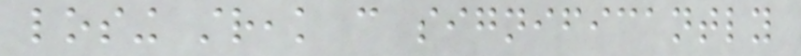losing streak can significantly
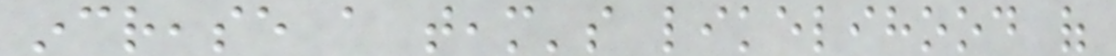increase a team's likelihood of
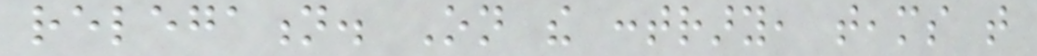relegation. On the contrary, teams that
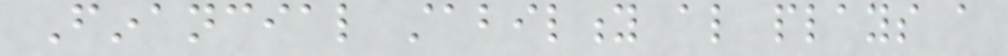Financial stability also plays a
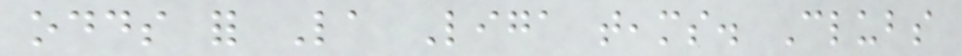odds for La Liga teams. Clubs
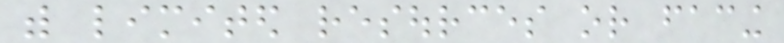with limited resources or facing
